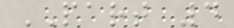PART 4
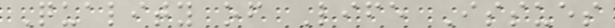Quality of Life Issues
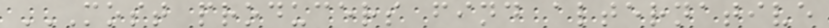MOST PRODUCERS FIND ALTERNATIVE
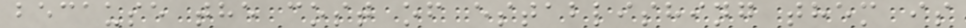because the cost of establishing them is
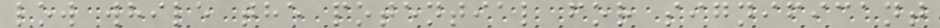low while the potential for significant
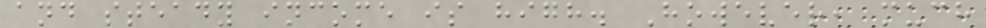and steady income is high. However, much
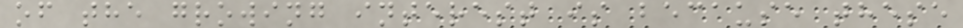of the growing interest is because these
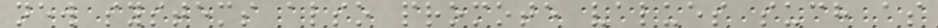new systems also promote values such as
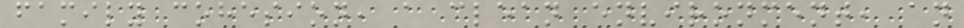family cohesion, a clean environment, an
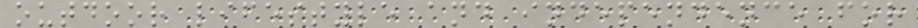outdoor lifestyle and independence for
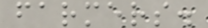farmers.
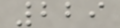229
